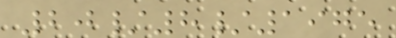20/8/1975
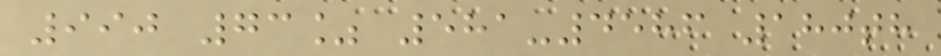990 73% 581-4586 180th
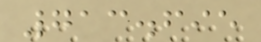713.695
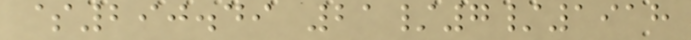$290.49 21/7/1918
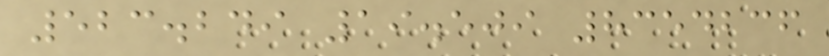523.249 19.509 8354236
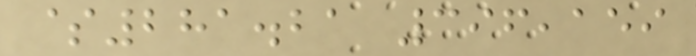$281.21 396,159
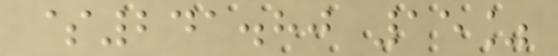$241.80 15%
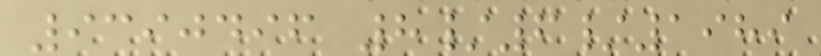9390496 8/6/1989
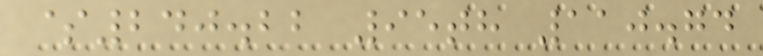$240.22 95th 110.74
